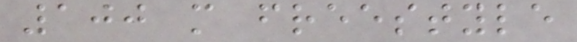100 m freestyle
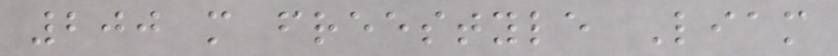200 m freestyle Liam
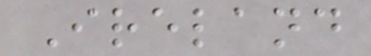Ireland
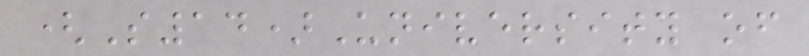(S14)University of
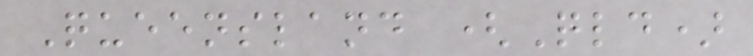Queensland (Qld)
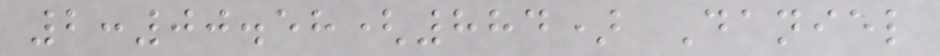2:00.58(884) Daniel
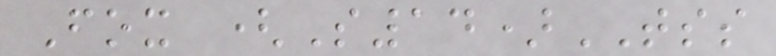Fox (S14)TSS
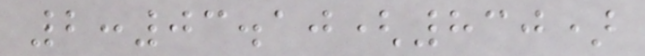2:03.10(830)
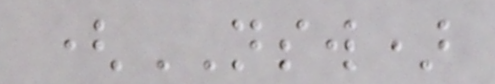(NSW)
